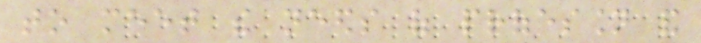to meet the needs of profession and
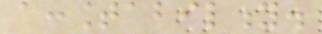accountability.
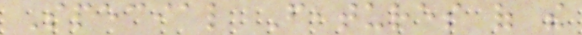Special Features of the
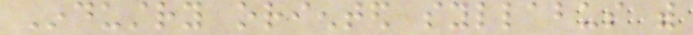Industry oriented syllabus with
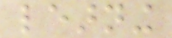learning
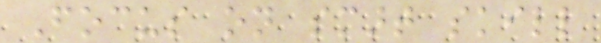Focus on smart skill
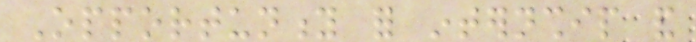Opportunity for internship and
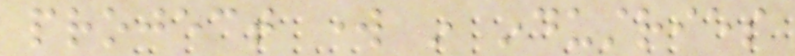project work in industries
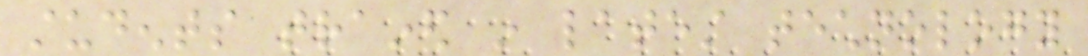students trained in latest technology
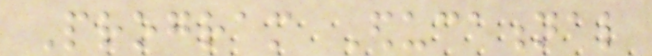Program Educational
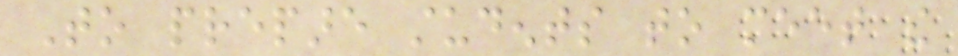To prepare students to meet the
